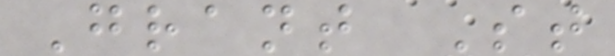Grant St
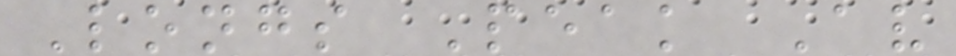Longs Peak Av
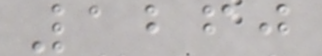1260
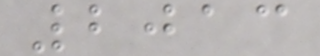2013
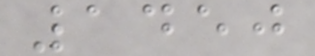1450
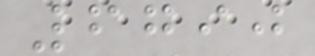6790
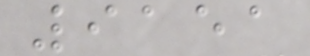9151
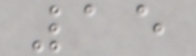15
